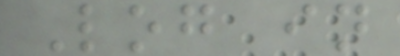Log in
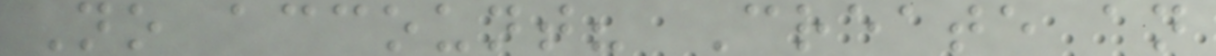No account? Create an
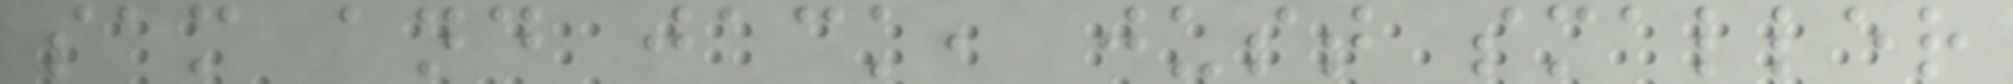sam and jack, just smaller
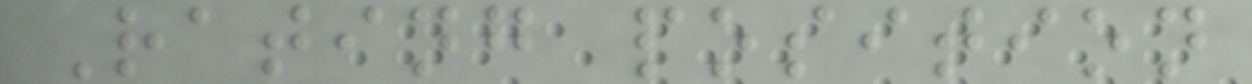Rating position
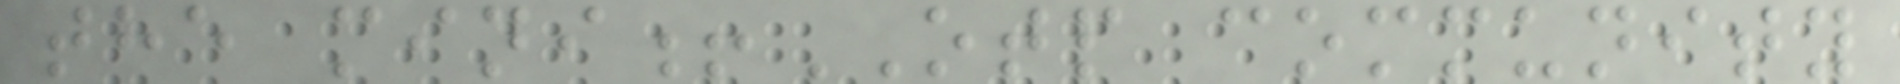the mini!OTP community
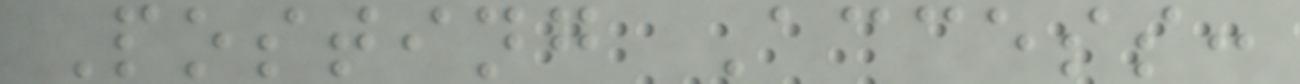Posting Access:
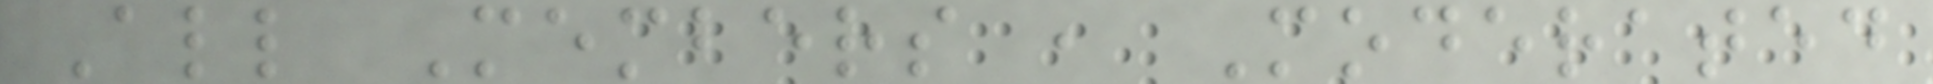All Members , Moderated
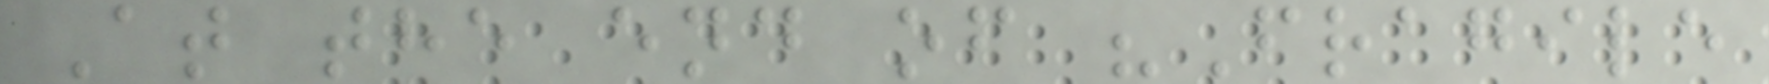At the end of "Fragile
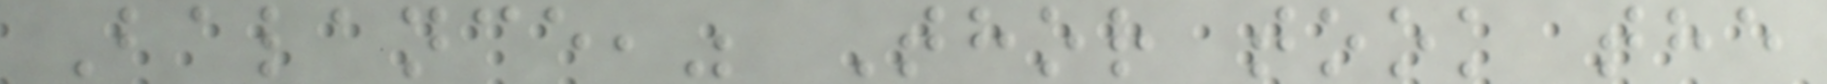Balance," Thor took the
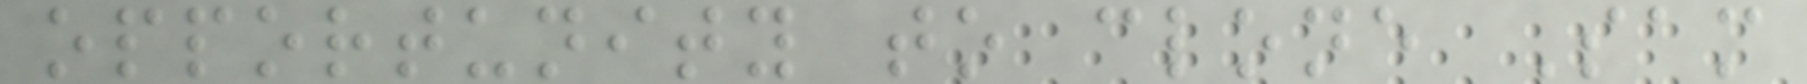opportunity to clone Sam
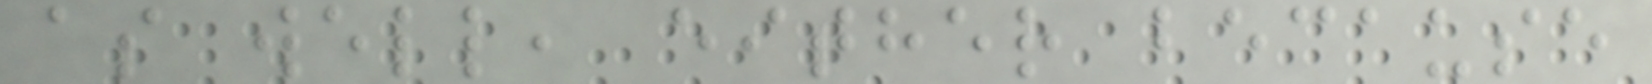as well, either because
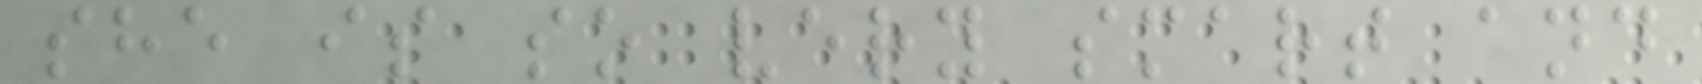she is so very smart and
